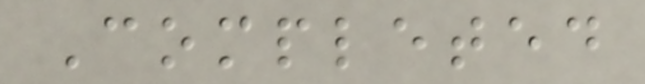Completed
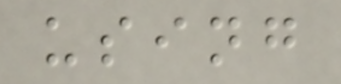using
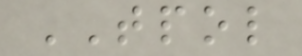TPOL
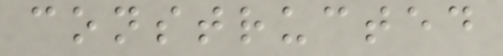constructed
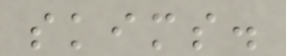skims.
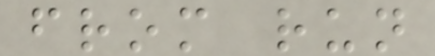from run
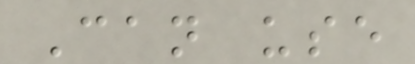Can use
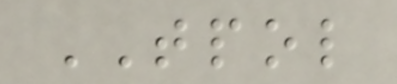TPOL
